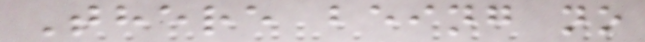There being no
